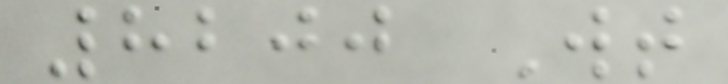8200 Wt
